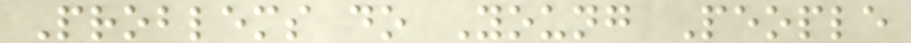Problems do Young People
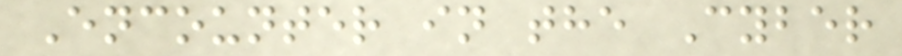Encounter in the Cyber
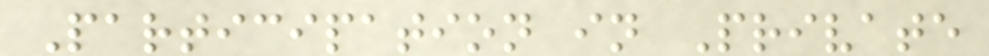Participation in Private
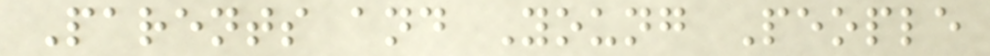Parents and Young People
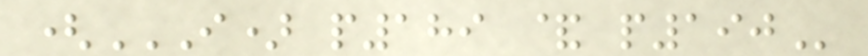(I) P189 & P190
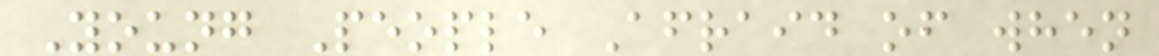Young People Afraid of when
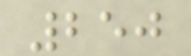250
